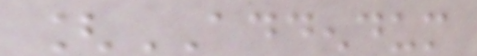[ADDENDUM
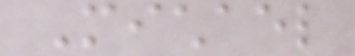Michael
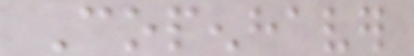Copenhaver
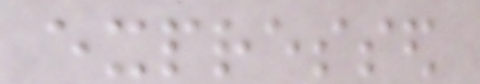expressed
